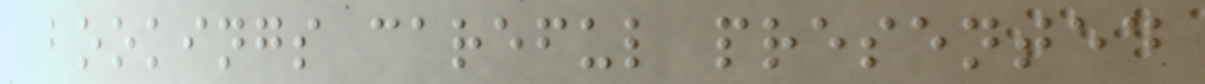bookings careful presented
